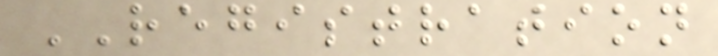REGISTRATION
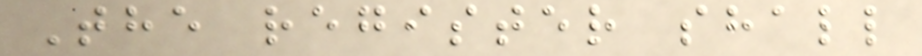The register shall
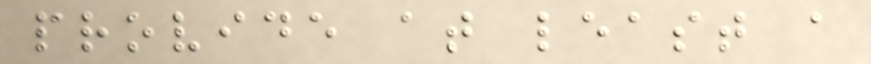provide at least a
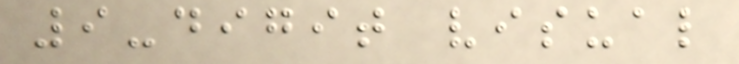9-digit visual
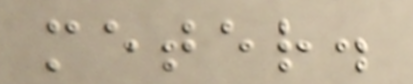meter.
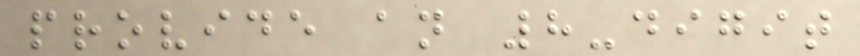provide an 8-digit
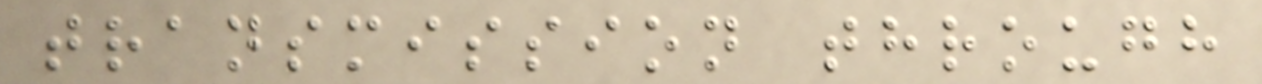transmission through
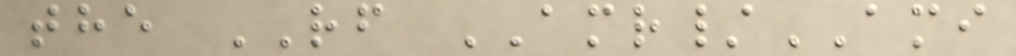the RF AMR/AMI
